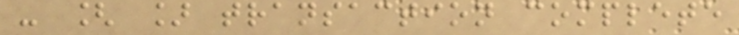- [ ] transaction complete
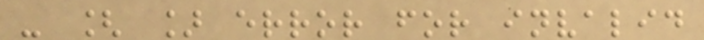- [ ] error for invalid
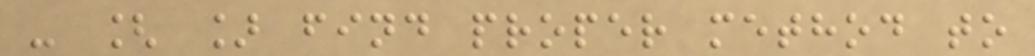- [ ] find proper method to
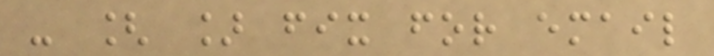- [ ] fix for email
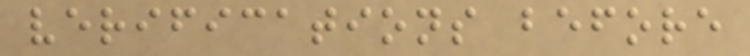verifications before
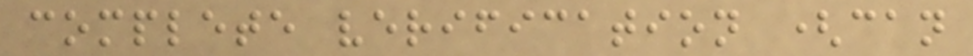complete verification (can
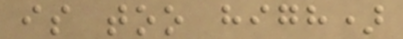is too high)
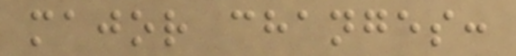major changes:
